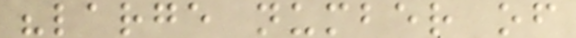"large number of
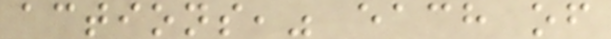actions," each of
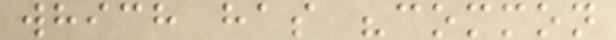which has "common
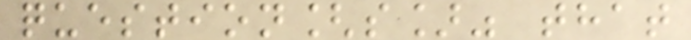question[s]" that
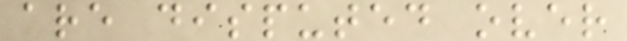are disputed over
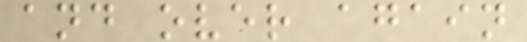and over again
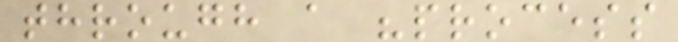through a "process
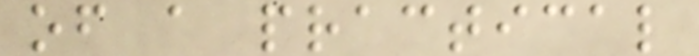of a practical
